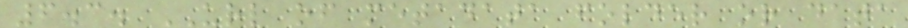6.3. URL of metadata folder or data
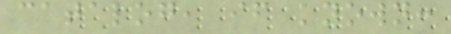catalog, if known:
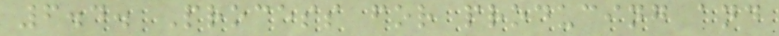6.4. Process for producing and
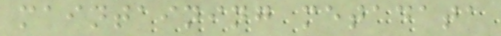maintaining metadata
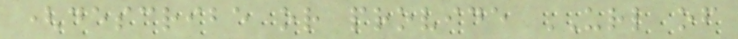(describe or provide URL of
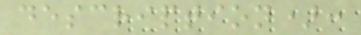description):
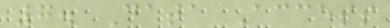7. Data Access
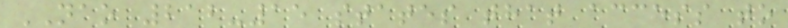NAO 212-15 states that access to
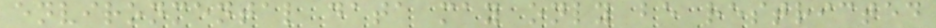environmental data may only be restricted
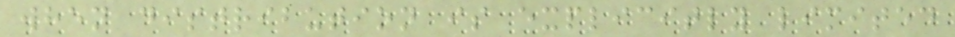when distribution is explicitly limited
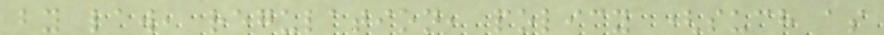by law, regulation, policy (such as
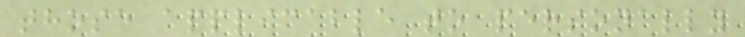those applicable to personally
